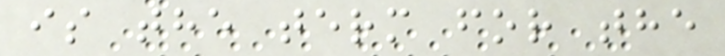is the term for the
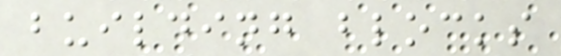building blocks
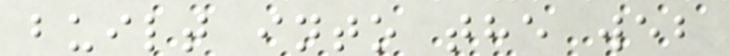built into the web
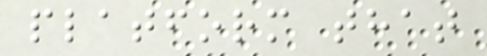platform that
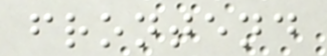frontend
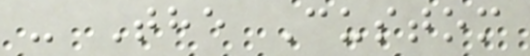- The Custom
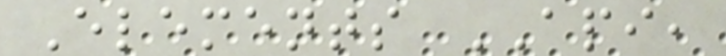Elements API,
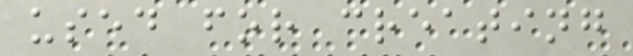used for creating
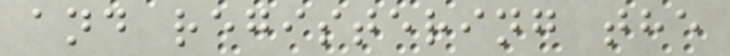and registering the
